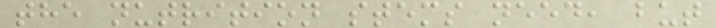the nutrition stems need, but
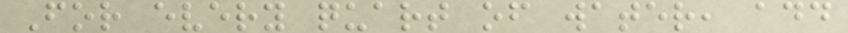For every quart of water, add
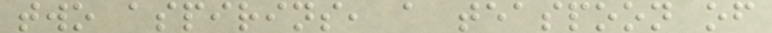two aspirins, a teaspoon of
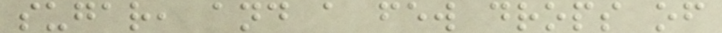sugar, and a few drops of
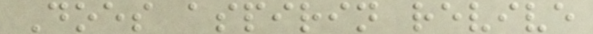Does aspirin revive
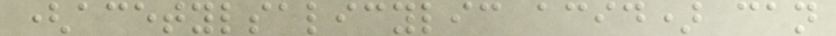(acetylsalicylic acid) can
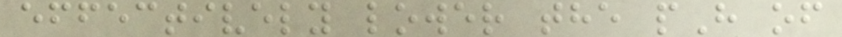effectively lower the pH of
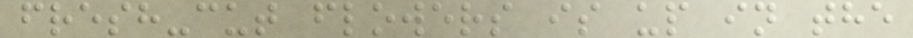fresh-cut flowers is up in the
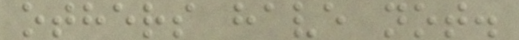others have not.
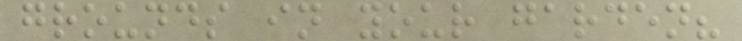grounds in your garden?
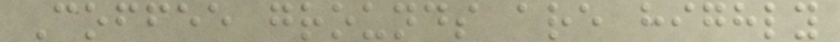Coffee grounds are highly
